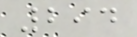294
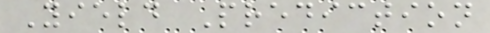Yield Prediction
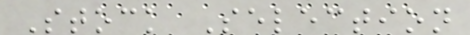Stock Selection
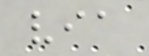via
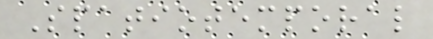Spatiotemporal
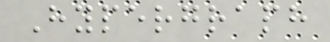Hypergraph
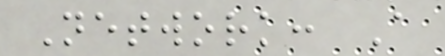Network: A
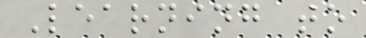Learning to
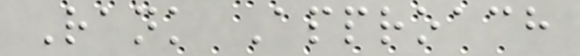Rank Approach
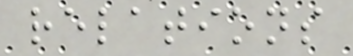relations
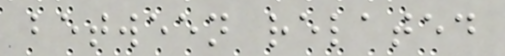between related
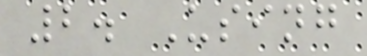2. Using
